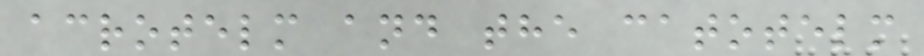acrotelm and the catotelm
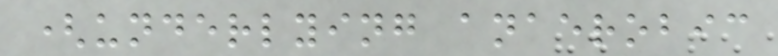(underlying anaerobic
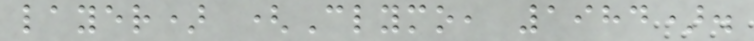layer) (Clymo, 1984).
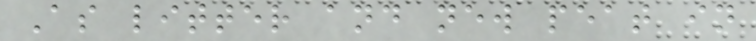As litter and new peat in
